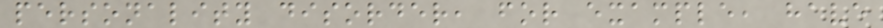personality disorder, for example, have
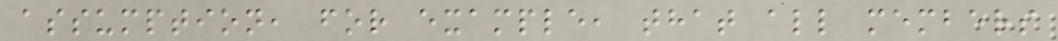assumption, for example, that all members
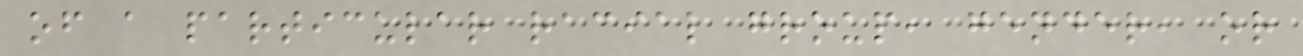of a particular racial group, gender, or
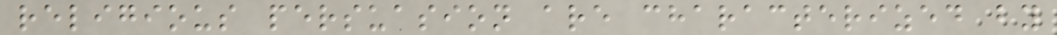religious persuasion are characterized by
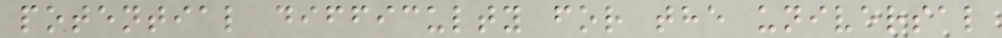potential difficulty for the universal
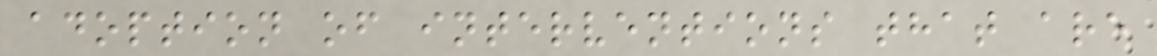adoption of interventions that are
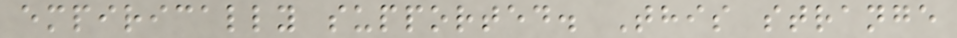empirically supported. This strange
